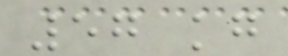57 kg
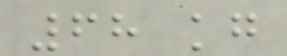68 kg
